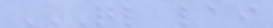QL LAI
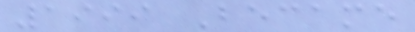1999 Became
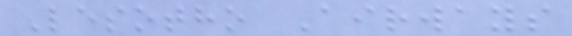Lesotho Airways
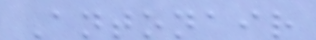Antonair
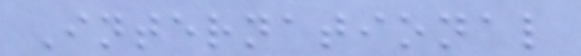International
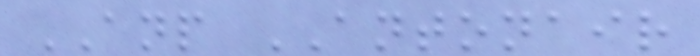ANP ANTONAIR
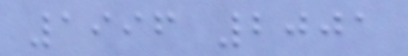1996 2001
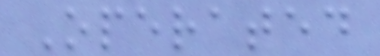Operated
